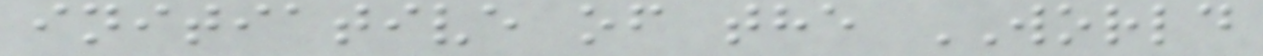initiative of the WORLD
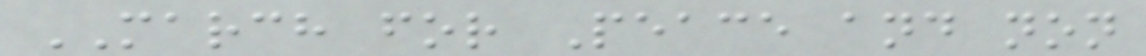MARCH for Peace and non
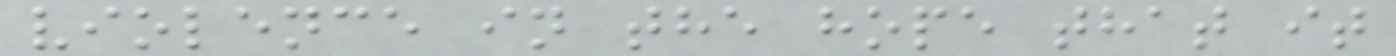violence in the hope that it
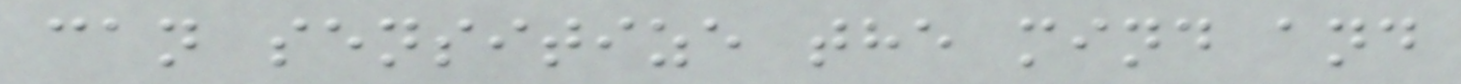can sensitize the mind and
